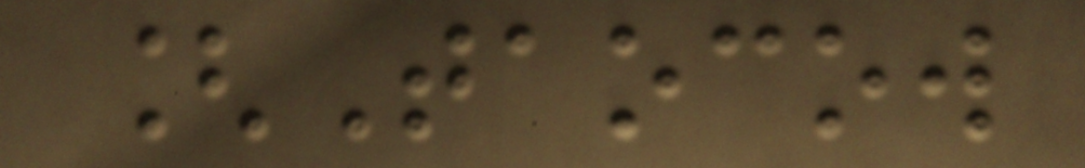[Taocow
